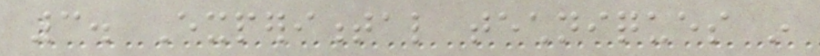3. Experimental techniques in
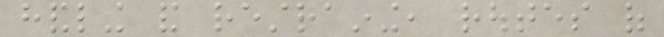handling and restraining, routes of
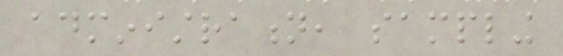administration, sampling
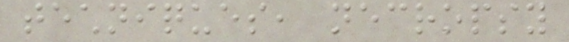techniques, necropsy
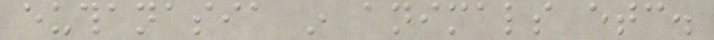euthanasia in animals etc.
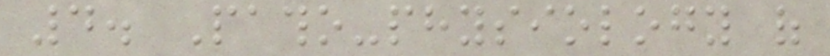4. Patho-physiology of
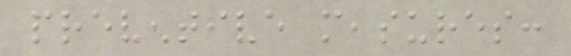preventive measures:
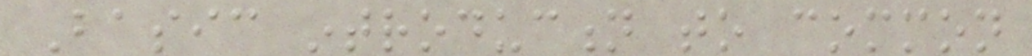Basic introduction to common
